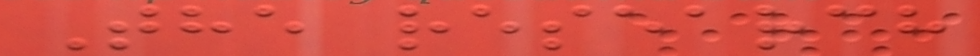The research
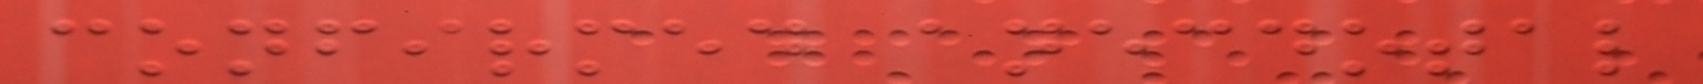confirmed anecdotal
